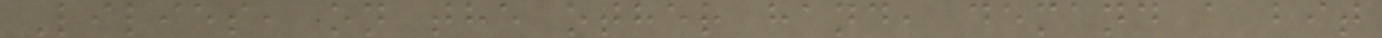Lilies, on the other hand, demand a bit
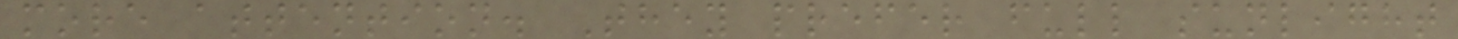more attention. They prefer full sunlight
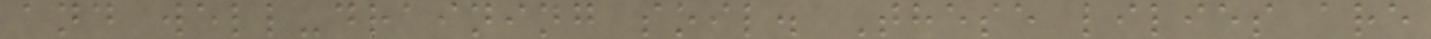and well-draining soil. These lilies are
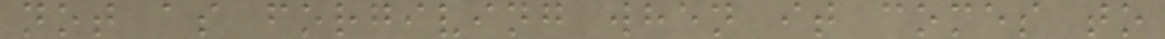not as forgiving when it comes to
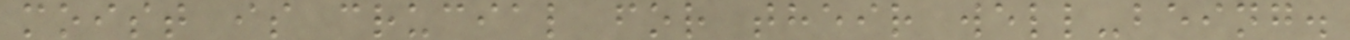moist is crucial for their well-being.
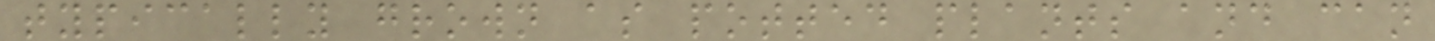typically grown as potted plants and can
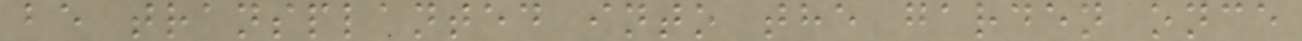be transplanted into the garden once
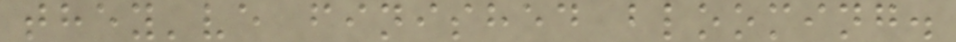they've finished blooming.
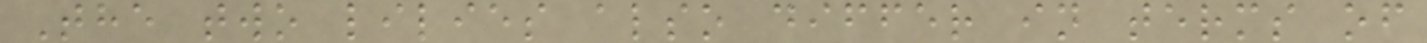The two lilies also differ in terms of
